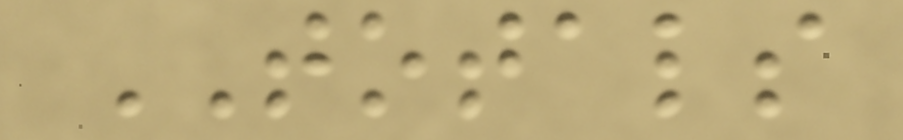TOTALS
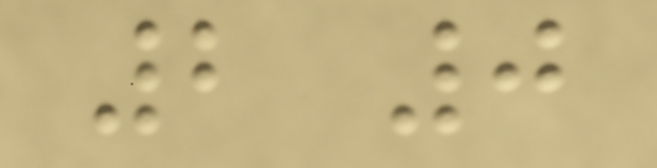2 0
